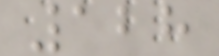128
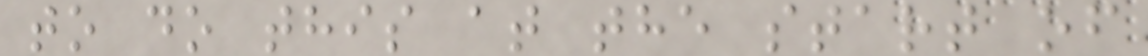to do this at the start of
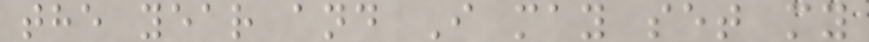the year and I may set my
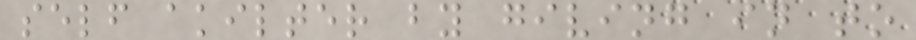self akilter by giving in to
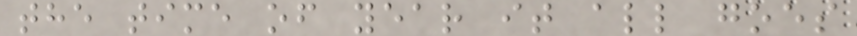the time of year it all goes
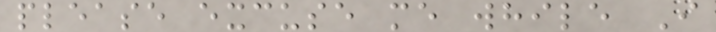please excuse me while I
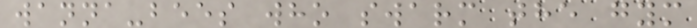wanna-bees who swarm the gym
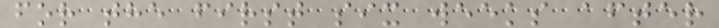for the first six weeks after
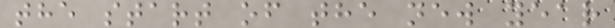the start of the new year
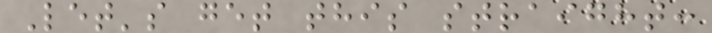Let's get this straight:
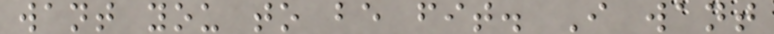want you to be fit. I want
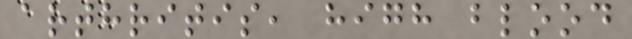arthritis, high blood
